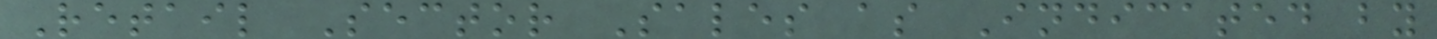Retail Sector Sales as Indicated by
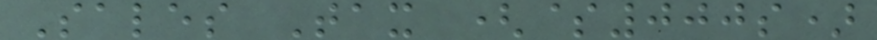Sales Tax ($000s)
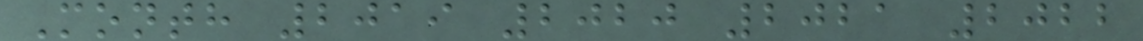Month 2019 2020 2021 2022
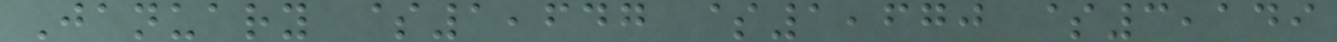January $1,647 $1,670 $3,149
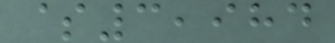$3,984
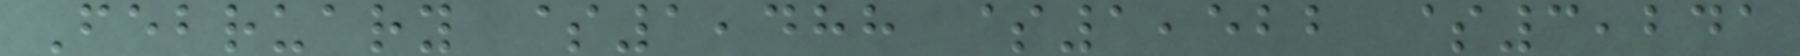February $1,488 $1,522 $3,241
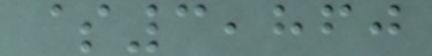$3,860
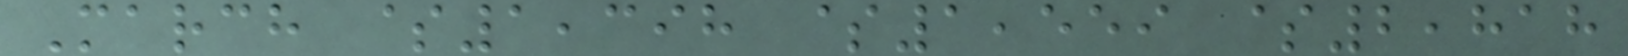March $1,398 $1,559 $2,818
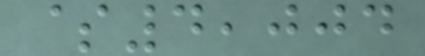$4,004
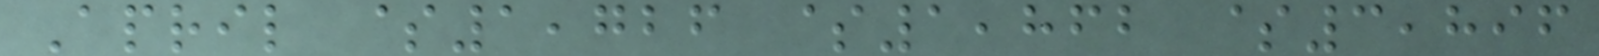April $1,726 $1,862 $3,896
